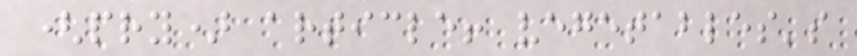(pry) article! vegetables's
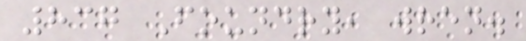837 Foundry, wren.
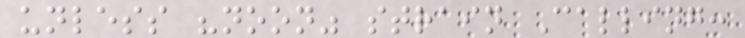unless "noon" strain Calling:
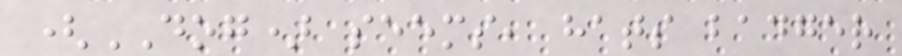(DOG) seems, hats badger
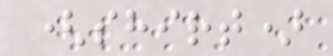(shirt)
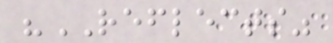"REFLECTS"
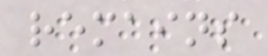remains
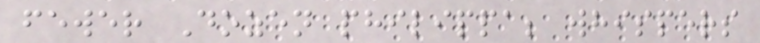fewer Dozen philippa; whispers
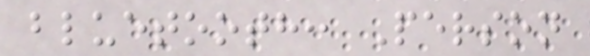bluetooth: Person
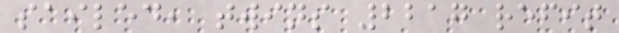sailed, twins 2217 refit
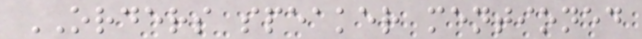ORDERS speaker mentioned
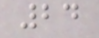24
